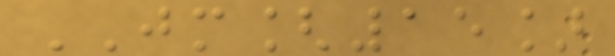JM[15]
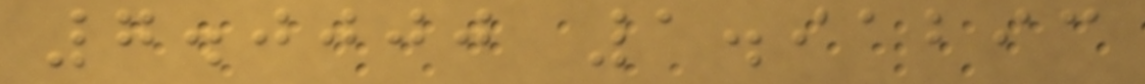7.0000 1.91293
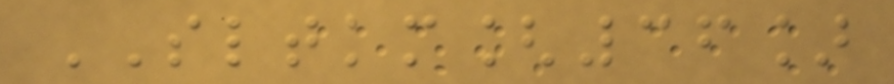SLTKM[36]
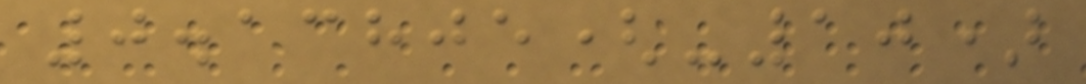0.13805(-10)
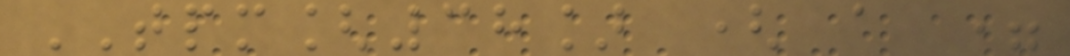TPM[38] ( a =
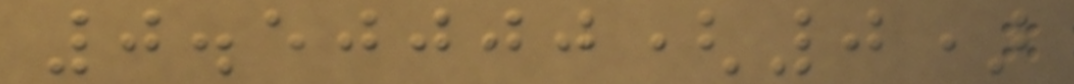0.50000(0)
